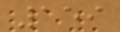159
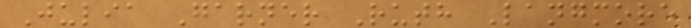Julia Garner Ruth Langmore
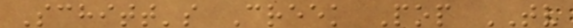Schitt's Creek Pop TV
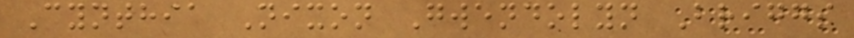Cynthia Nixon Gwendolyn Briggs
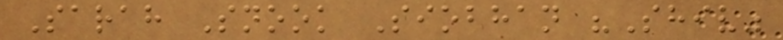Sarah Snook Siobhan "Shiv"
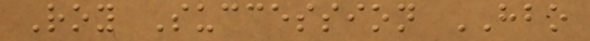Roy Succession HBO
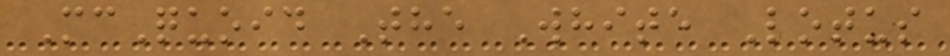McQuoid The White Lotus
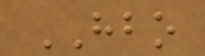HBO
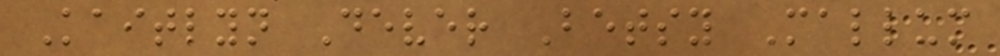Kaitlyn Dever Betsy Mallum
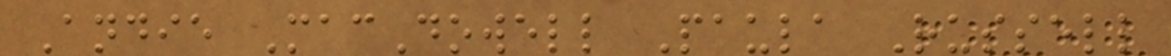Andie MacDowell Paula Russell
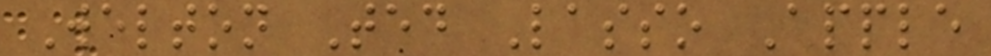Welton Ted Lasso Apple
